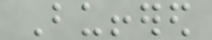Buffered
